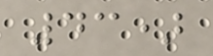43)
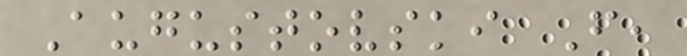Augustovski F,
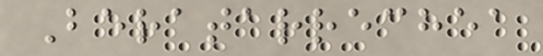Beratarrechea
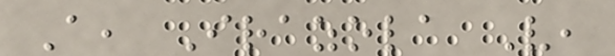A, Irazola V,
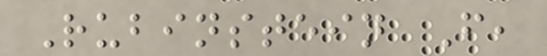Rubinstein F,
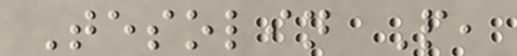Tesolin P,
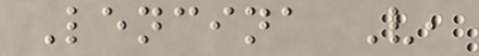Lencina V,
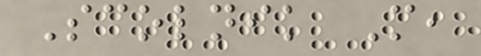Scolnik M,
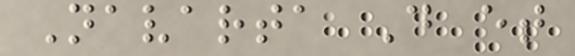Navarta D et
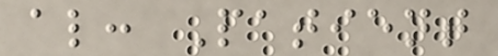al: Patient
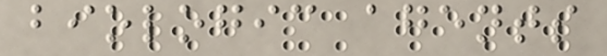biologic agents
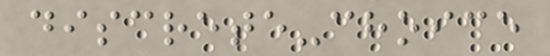discrete-choice
